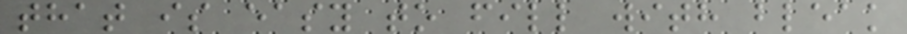that is easy to fill with bleak
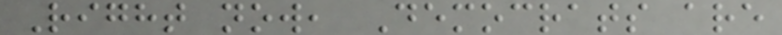Right now, Democrats are
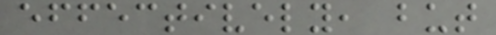effectively, but
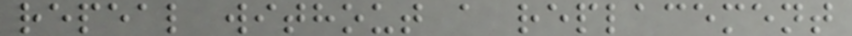repeal without a replacement
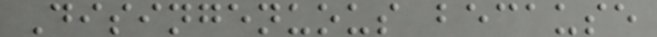Disingenuous because
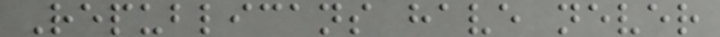Republicans have never
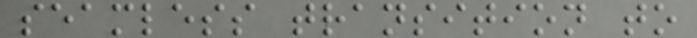seamless transition to
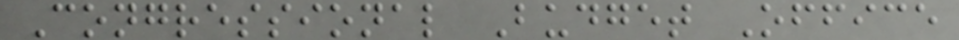Congressional Budget Office
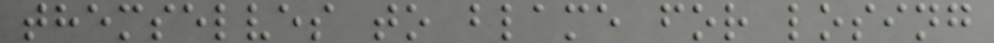themselves to blame for losing
